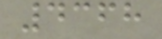4368
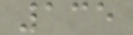135
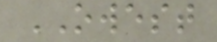OWEST
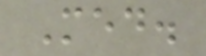Med.
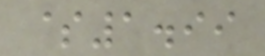$1.99
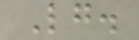Lg.
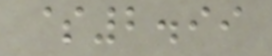$2.99
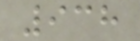938
